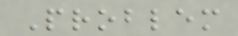Problem
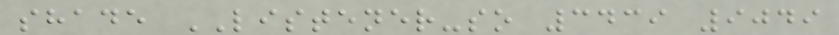shade LISTENER-so 3439 9049
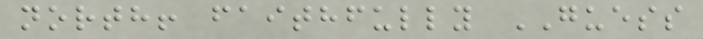north! faithfully GUESS
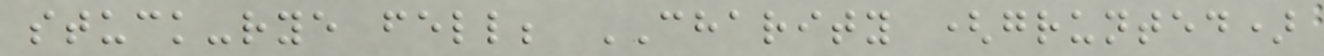stuck-rye fell; CHARITY (grunted)
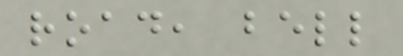road, bell
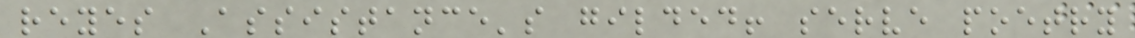reyes Assistance's gilded! serve poetry
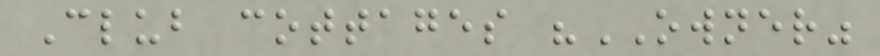Club cottages "OWNER"
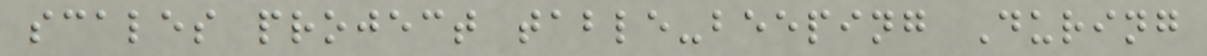scales project table-beeping During
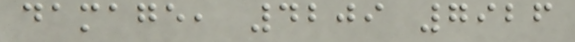damage, 4209 7926
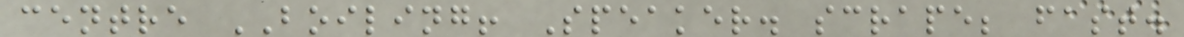centre BOILING! Speaker. scrape; fast.
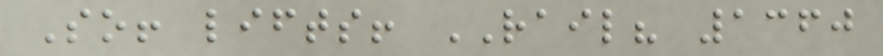So! lifts! RAIL? 1360
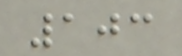103
